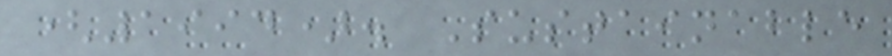(1994). Sustainable
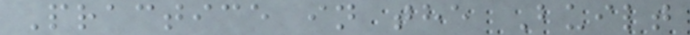Practice in the Built
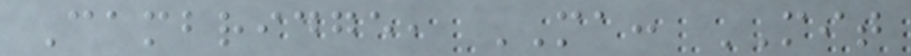Cambridge, MA: MIT
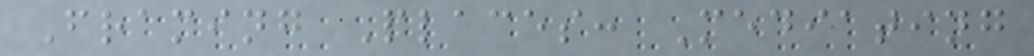Framing Places: Mediating
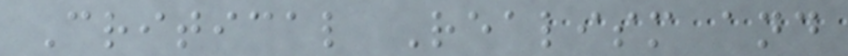Critical Realism and
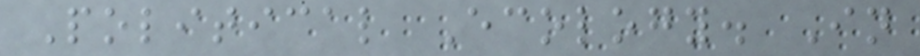Political Ecology. In
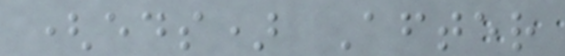(eds) After
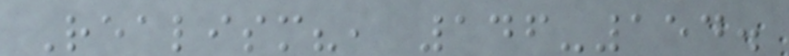Realism?, 146-154.
